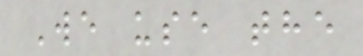We use the
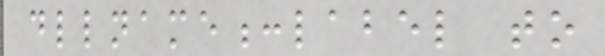dllname:label to
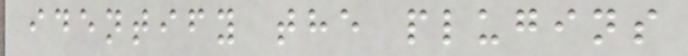identify the plugins
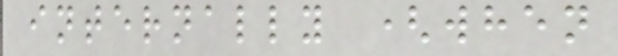internally (when
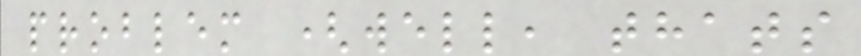problem (well, thats
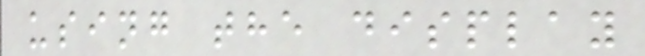using the display
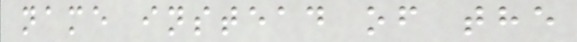name instead of the
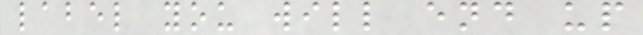label you will end up
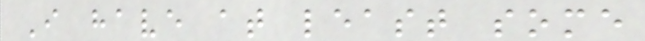I have at least some
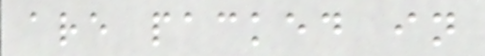are packed in
